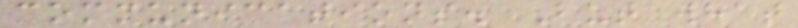communications. But what
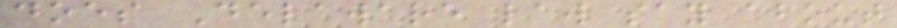does Delaware law say about
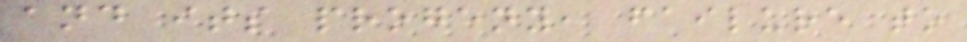and its progeny, failure to
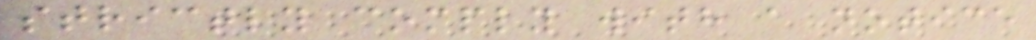strictly comply with a notice
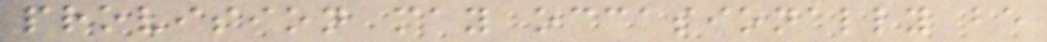provision may occasionally be
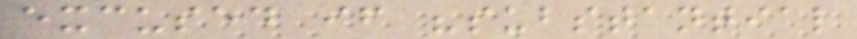excused if "substantial
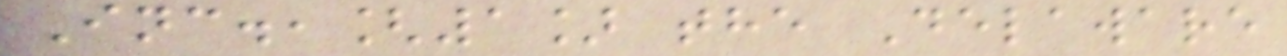Inc.,[1] the Delaware
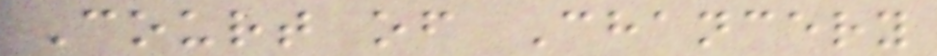Court of Chancery
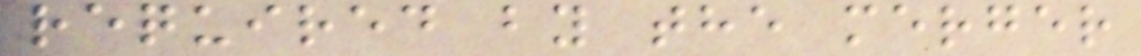required by the merger
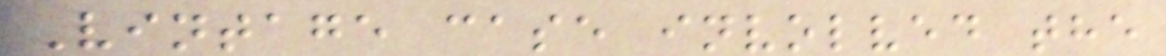Vintage case involved the
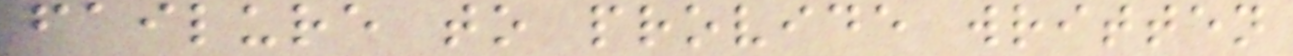failure to provide written
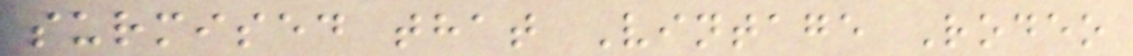surmised that Vintage Rodeo
